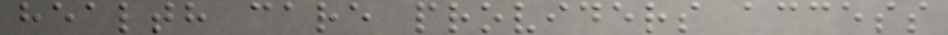health care providers access
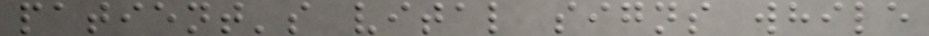patient's vital signs while
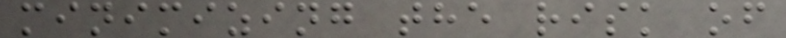minimizing the risk of
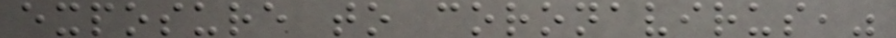exposure to coronavirus,"
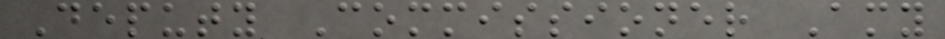Deputy Commissioner Amy
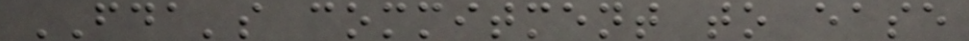FDA's commitment to ease
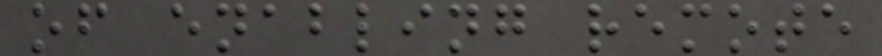of enabling remote
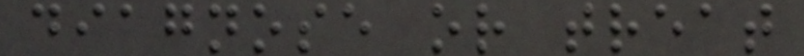diagnose or treat
